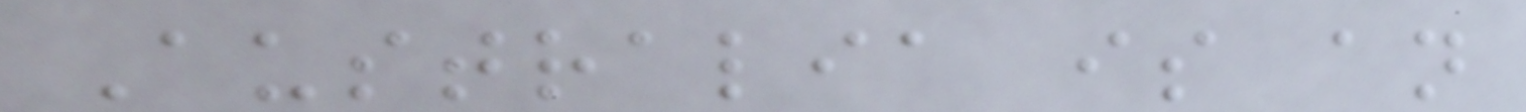Australia is an
